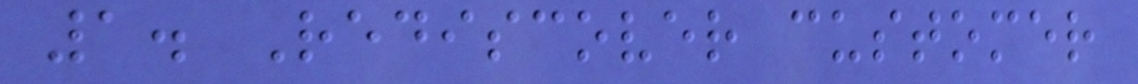1. Rediscover customer
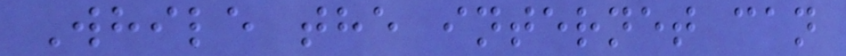While the internet can
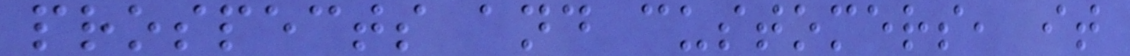prospects and customers, it
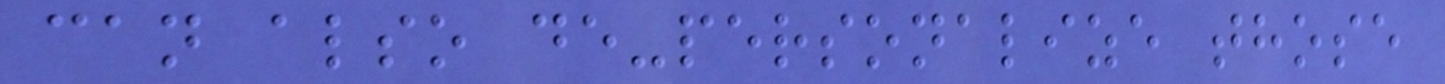can also de-personalize those
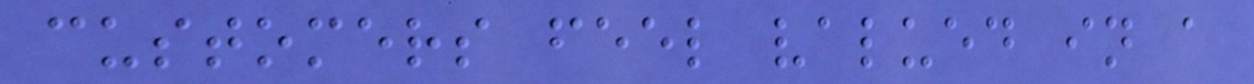customers feel valued in a
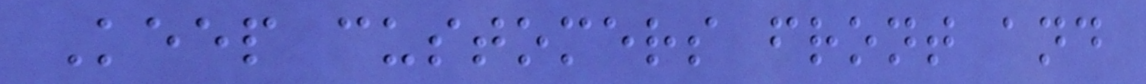Keep customers front and
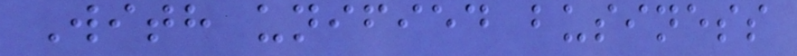With unified business
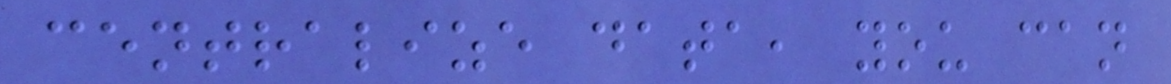centralize data, you can
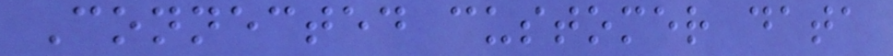Connected customer data
